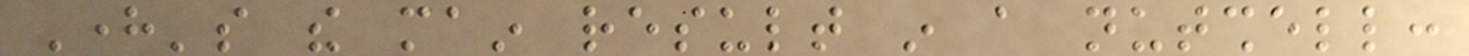Here's the main result in a nutshell:
